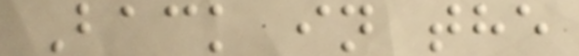Back in the
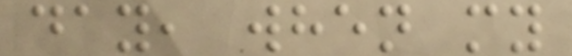day, when my
